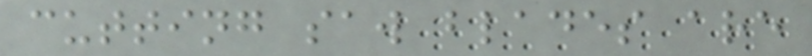cutting saw blades are
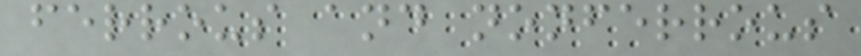ferrous and nonferrous
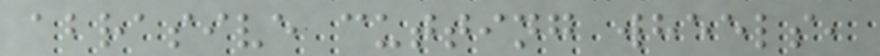abrasive cutting wheels,
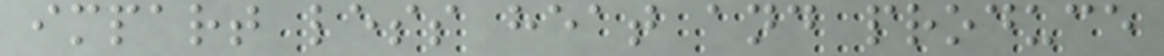impart less heat and produce
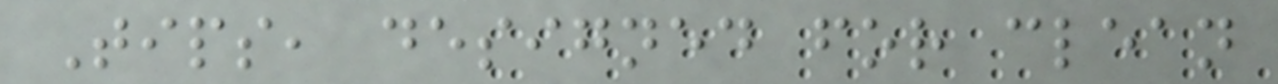Tips, designed for clean
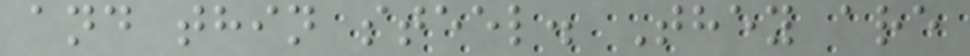and thin steel. They are
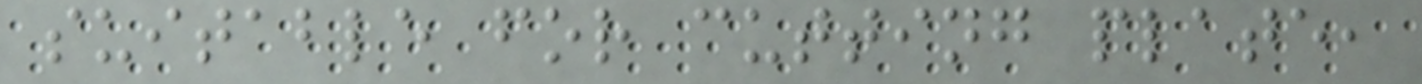suitable for cutting plate,
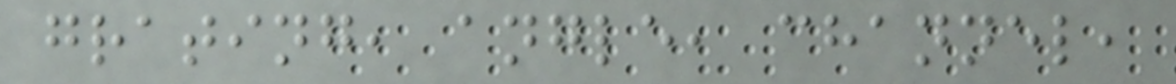grating, angle, channel,
